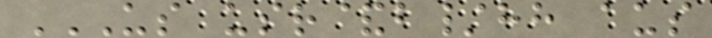US USR&B/HH AUS
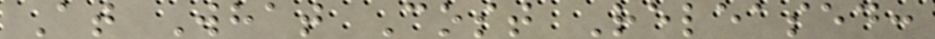At What Cost Released:
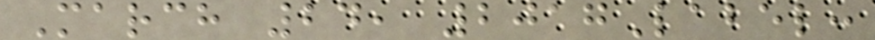March 24, 2017Label:
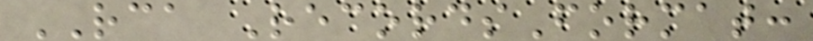RCA RecordsFormat:
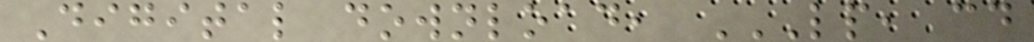Digital download, LP, CD
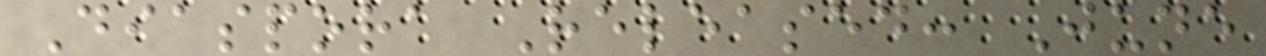Diaspora Released: June
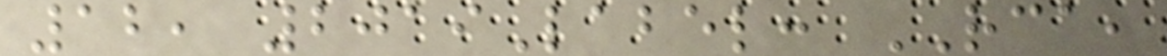12, 2019Label: RCA,
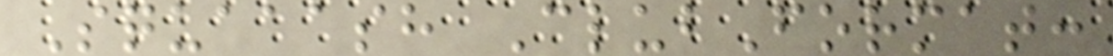Squaaash ClubFormat:
